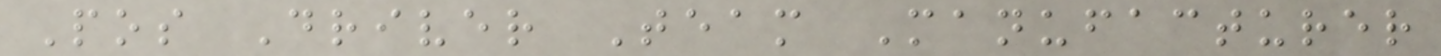Pos Driver Team Manufacturer
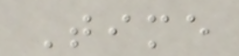Time
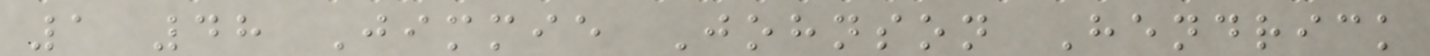1 48 Jimmie Johnson Hendrick
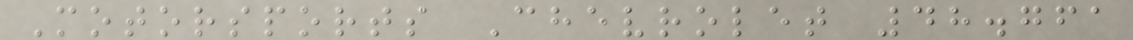Motorsports Chevrolet 48.761
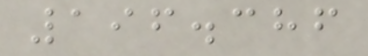196.386
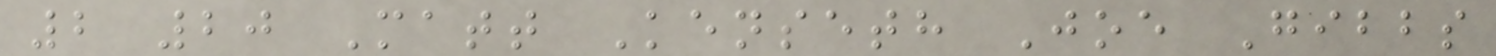2 20 Matt Kenseth Joe Gibbs
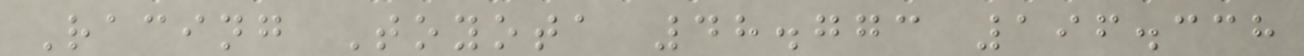Racing Toyota 48.773 196.338
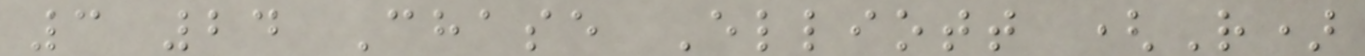3 24 Chase Elliott (R)
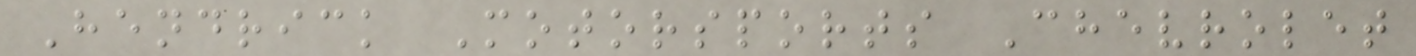Hendrick Motorsports Chevrolet
